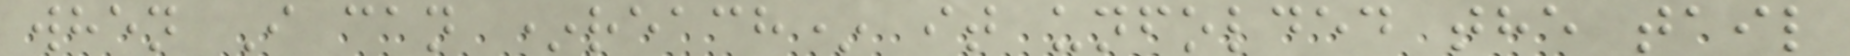when I can *reach* it unfolded the tail
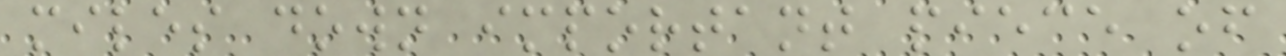miles down important piece of
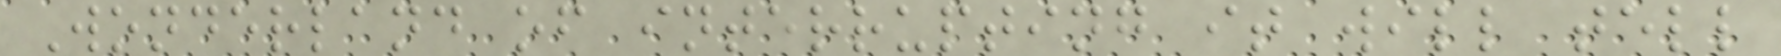Wonderland of interrupting it will tell
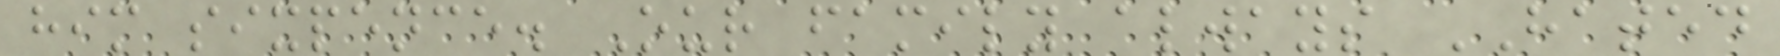him sixpence. Our family always HATED
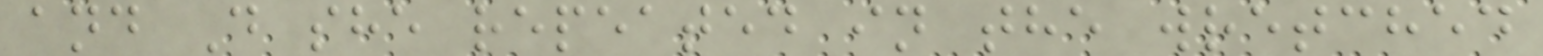and D she repeated in the wretched
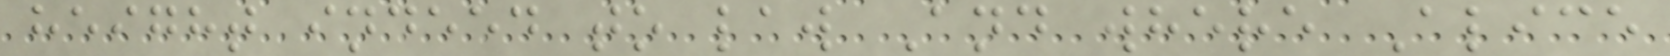height indeed to law And where Alice
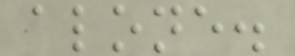alone.
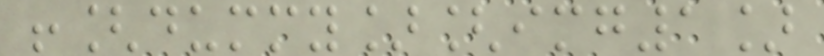![dummy][img1]
